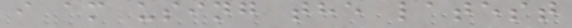i am using the latest
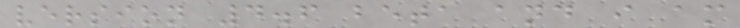version 4.6 beta and i am
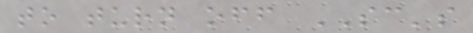to turn off SC's
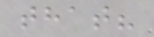that?
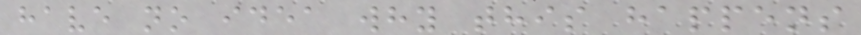have no idea why this happens
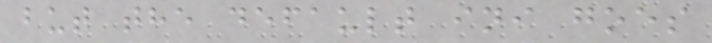but the default ini goes
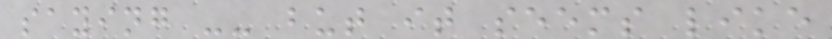saying -- but it seems like
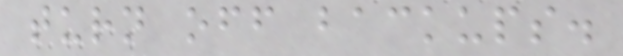turn off backups.
